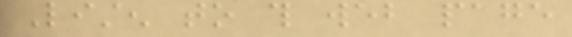Listen to this web page
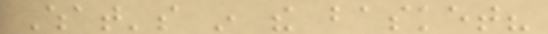What's in the basket?
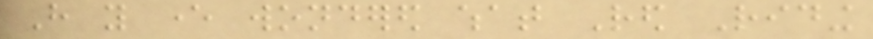Have you ever wondered what Red Riding
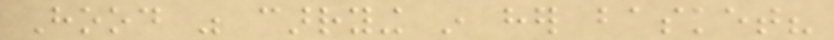Hood was carrying in her basket?
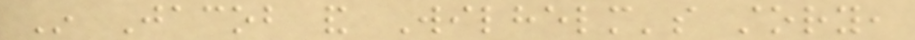In Jacob and Wilhelm's story,
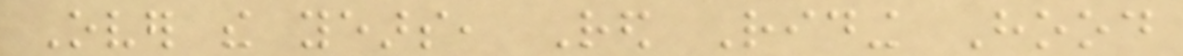Over the years, Red Riding Hood
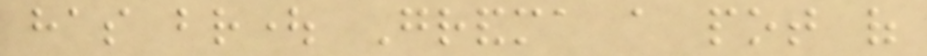has brought Grandma a pot of
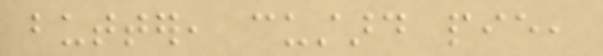butter, custard pie,
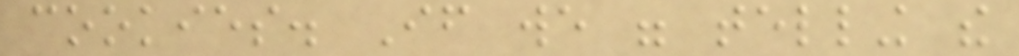cookies. If we were telling the
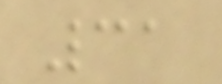31
